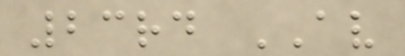23rd AV
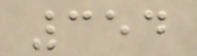354
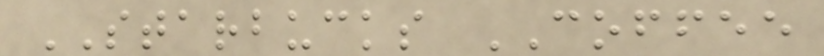STARBUCKS COFFEE
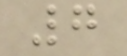7
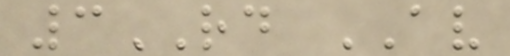3RD AV
